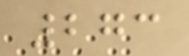273
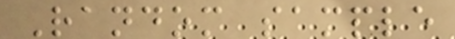Random sample
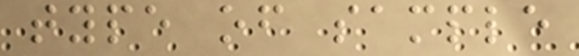type of sample
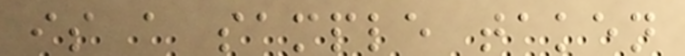is a sample taken
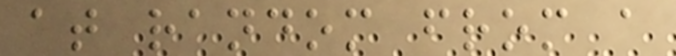at random from a
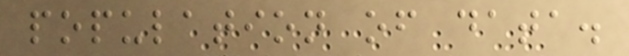population of data.
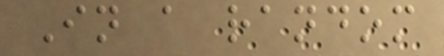In a random
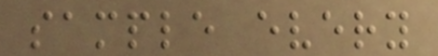sample every
